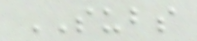SUBS
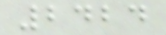2424
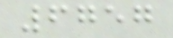6757
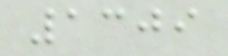1309
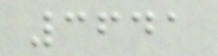3641
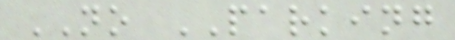NO PARKING
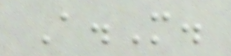A.M.
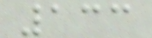133
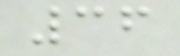36
